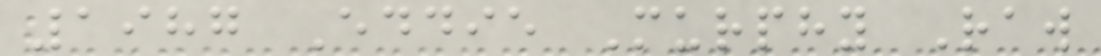1987 Eddie Murphy Raw
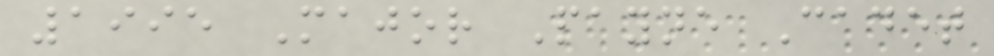1995 Major Payne Cadet
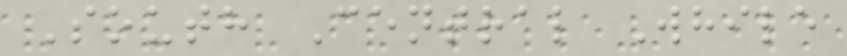South Central While
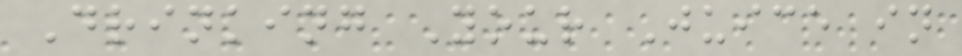Drinking Your Juice in
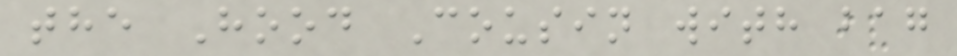the Hood Cousin with bag
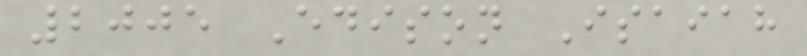2005 Edison Isaiah
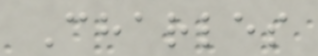Charles
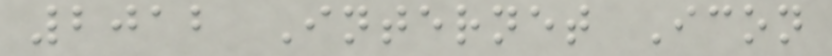2012 Internet Icon
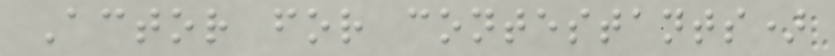Actor for contestants)
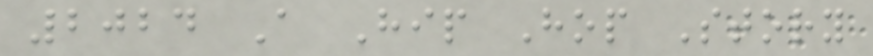2024 A Hip Hop Story
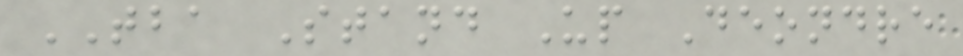TBA Stand Up Deondre
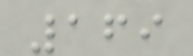169
